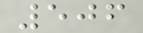506
